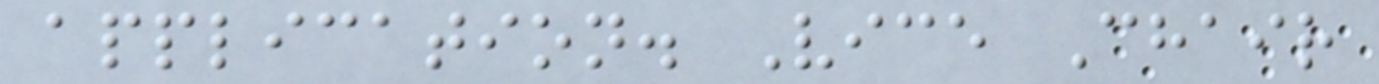application. Vice Chair
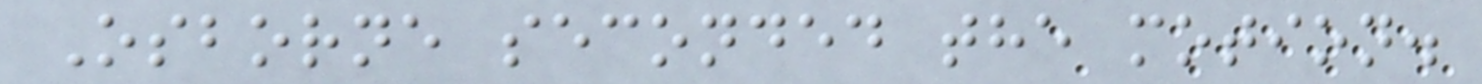Osborne seconded the motion.
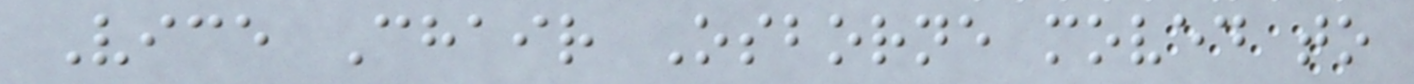Vice Chair Osborne moved to
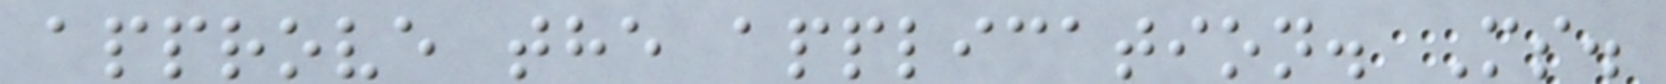approve the application. Ms.
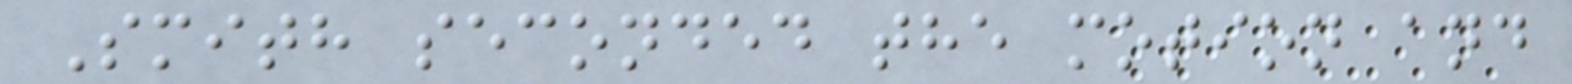Smith seconded the motion and
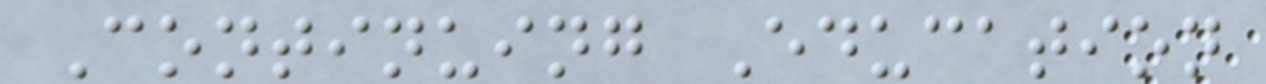Continuing Education
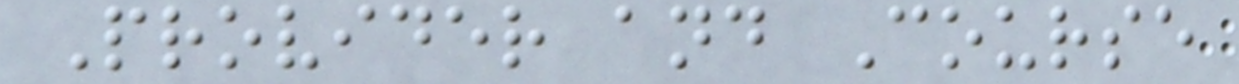Provider and Course
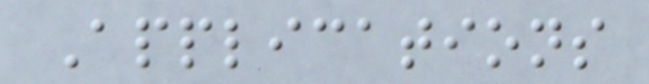Applications
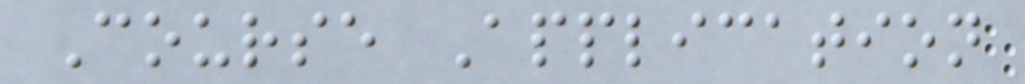Course Application
